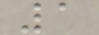1
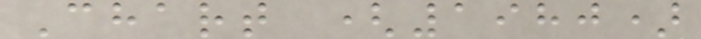Chart (1980)
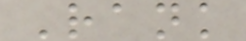Rank
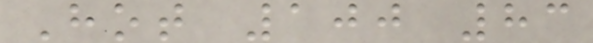Hot 100 83
